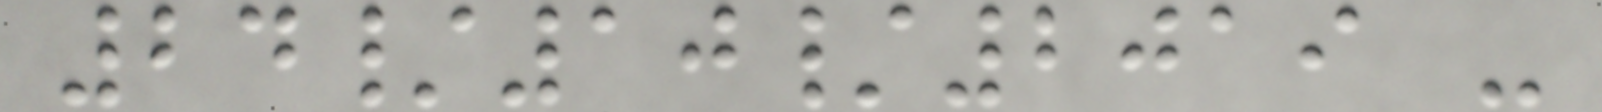24/10/2019 -
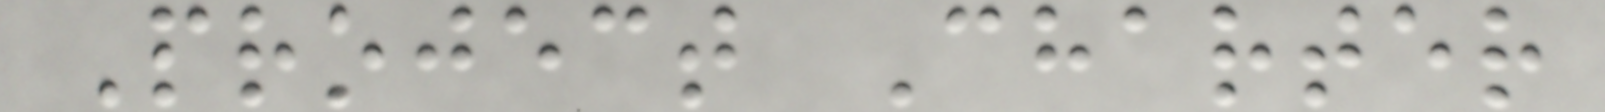Project Charter
